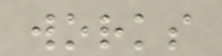works
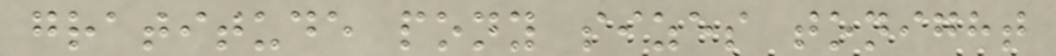gratitude pony sizes tonight
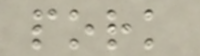pork
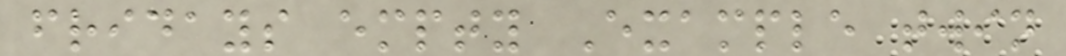fridays empty Example twin
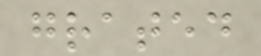grated
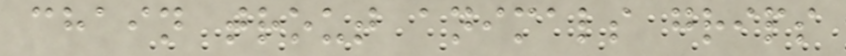chain trout animals grips
